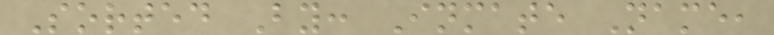Sorted By: Inmate Name,
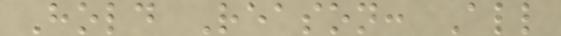Hold Reason: All
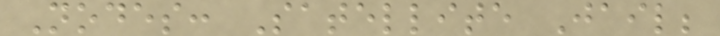Nodes: Satellite Jail;
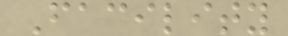Facility
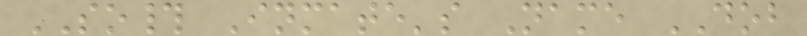SO# Inmate's Name DOB
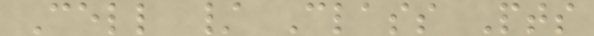Cell / Class Pts
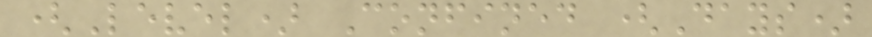(Level) Confined (Days)
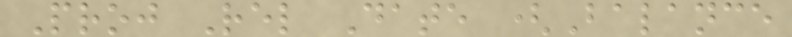Proj Rel Date (Balance
